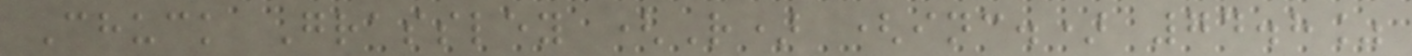Chuck Grassley (R) (inc.) 74.8%
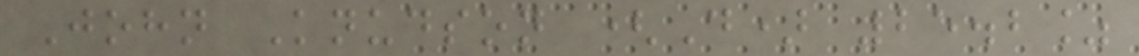John Knudson (D) 25.2%
